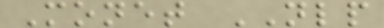Monet NLP
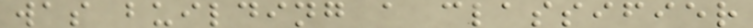was building a classifier
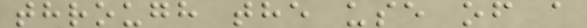through the use of a
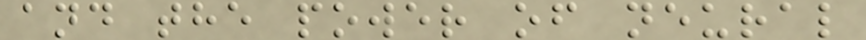and the power of neural
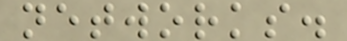networks.
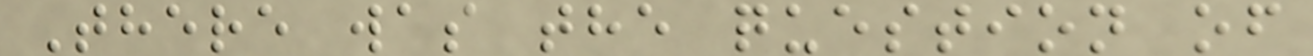There was the question of
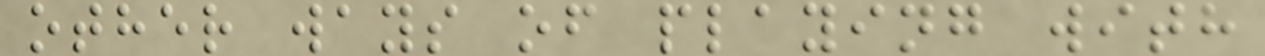other ways of playing with
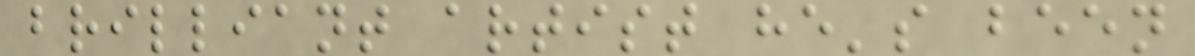brilliant artist he's been
